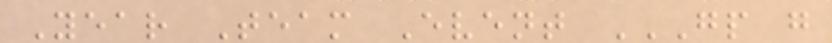Year Team Event GP G
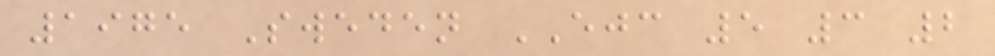1975 Sweden EJC 5 3 2
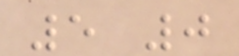5 0
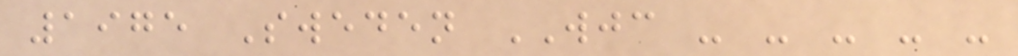1975 Sweden WJC - - - - -
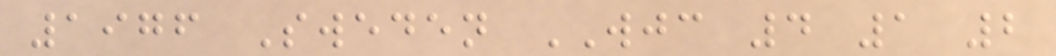1976 Sweden WJC 4 1 2
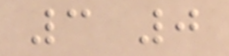3 0
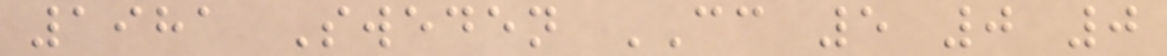1981 Sweden CC 5 0 0
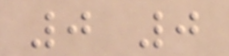0 0
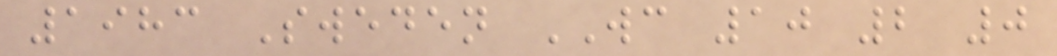1983 Sweden WC 10 2 0
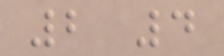2 4
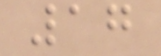17
